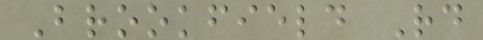Brookfield Rd
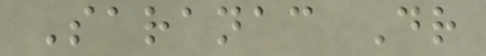Saranac Dr
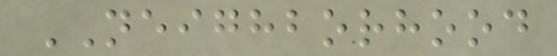NEIGHBORHOOD
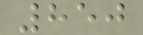850
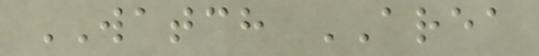WATCH AREA
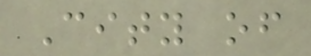City of
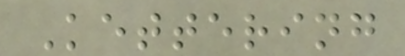Kettering
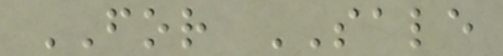FOR SALE
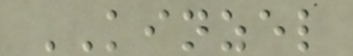KINZEL
